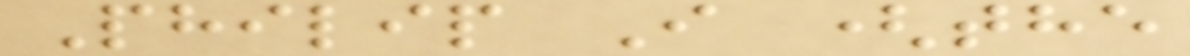Philip I (the
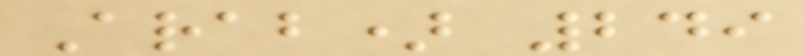Arab) 249
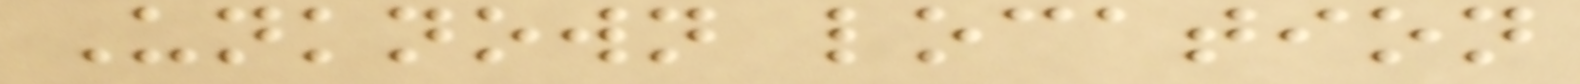Unknown location
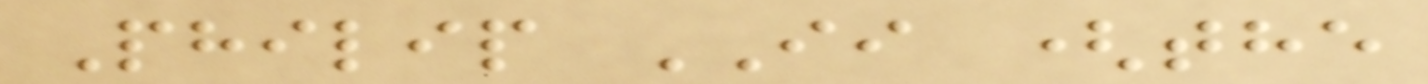Philip II (the
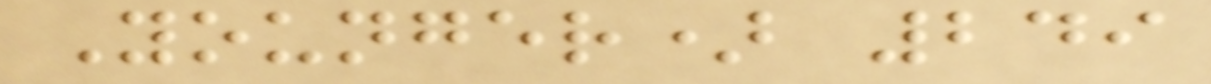Younger) 249
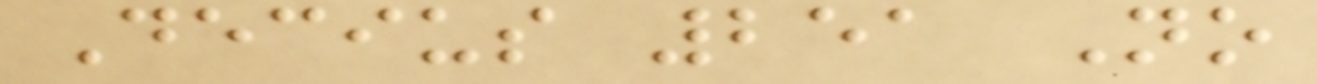Decius 251 No
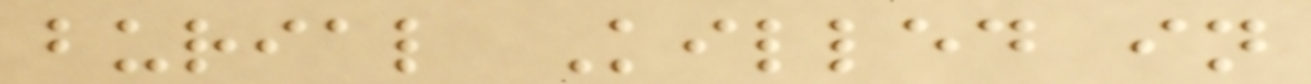burial Killed in
